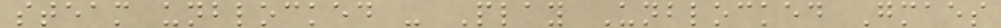steam unblocked - Play Unblocked Gmaes
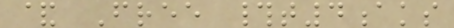& Free #t4aks
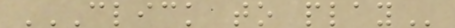CLICK TO PLAY
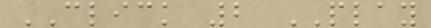CLICK 2 PLAY
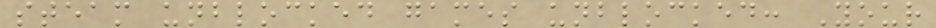steam unblocked games unblocked: Your
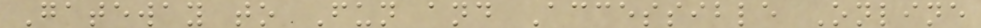Gateway to Fun and Accessible Online
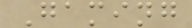Gaming
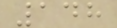148
